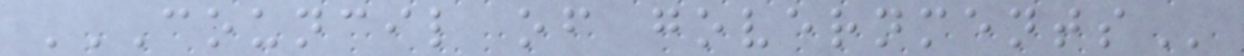COUNCIL OF GOVERNMENTS
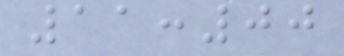11:00
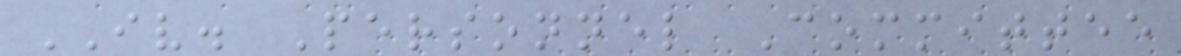IV. Personnel Committee
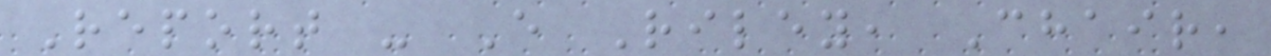Report - E Riley, Chair,
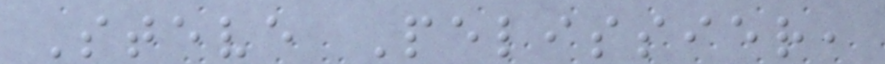Steve Pelissier,
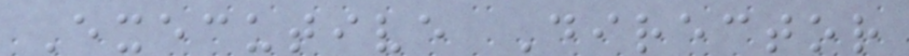Executive Director
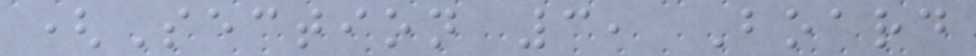(Section 3, Board
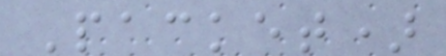Packet)
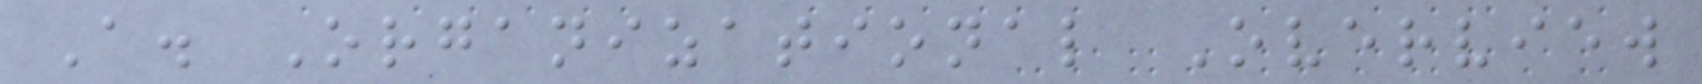A. Organizational Overview
